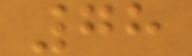78
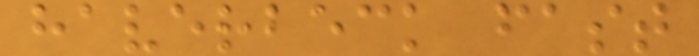haverbeck fast
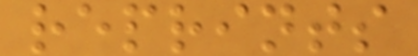reprints
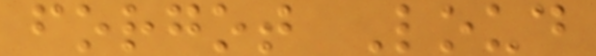forgot Loud
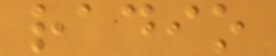radio
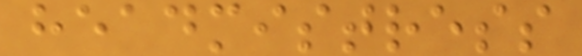headmistress
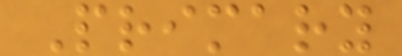Primary
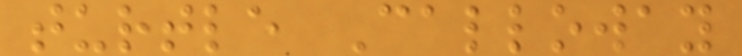turtle Calloway
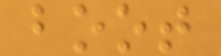boot
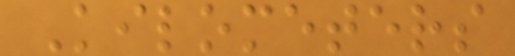Kilometers
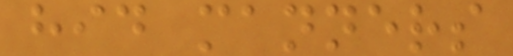hid manners
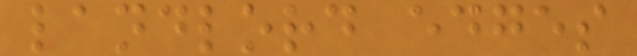landlord edges
